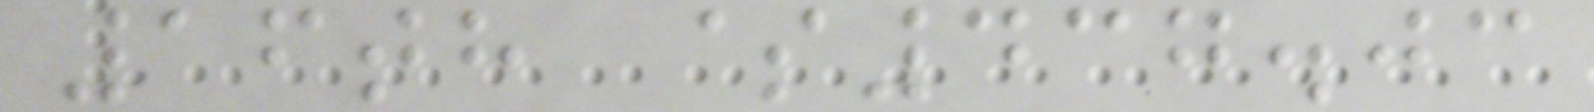16th $437.03
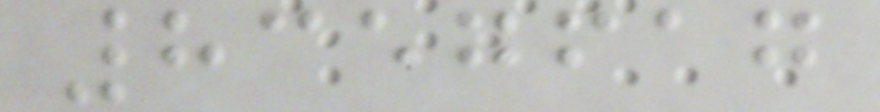8357617
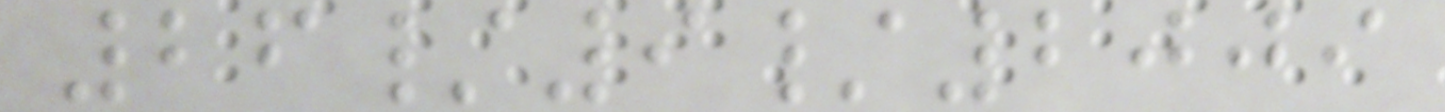26/9/2009
